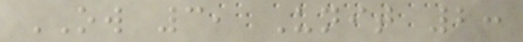OW 3, Unit 2:
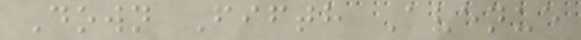Down Fifth Avenue
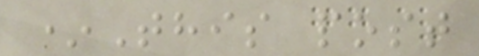*This post
